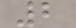2
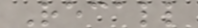Recall
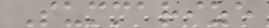Summarize
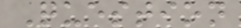Question
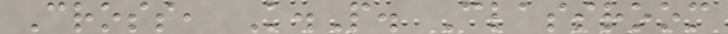Cross, K.P. Classroom
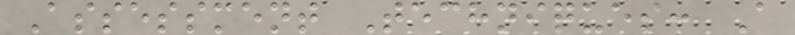Assessment Techniques: A
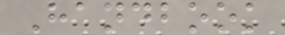Handbook
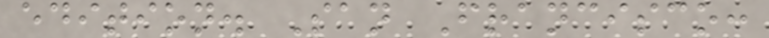edition. San Francisco:
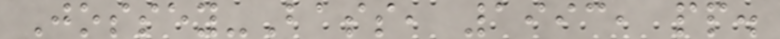Jossey-Bass, 1993, pp.
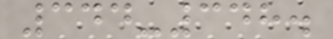344-348.
